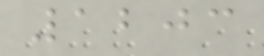1203
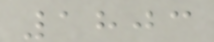1803
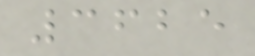3625
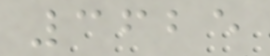3625
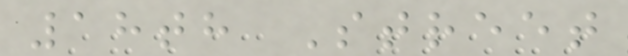18th Street
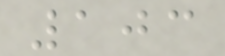103
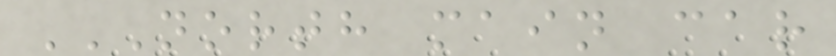NORTH MAIN CAR
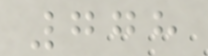778
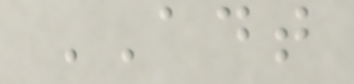ADT
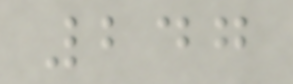247
